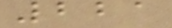221
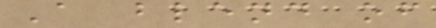A blend of
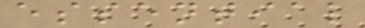essential
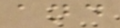and
